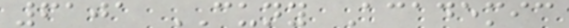6101 CUNY Academic
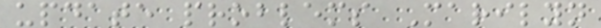update problems Marilyn
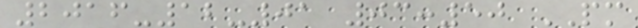2016-12-01 03:50 PM
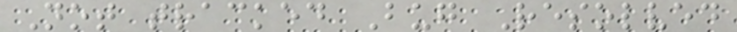Not tracked Bug Resolved
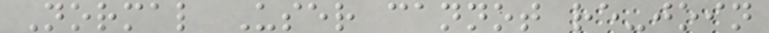Normal User cannot re-join
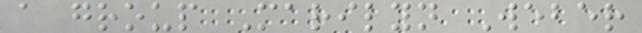a group Marilyn Weber
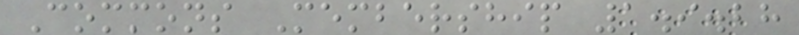Commons Membership 1.9.28
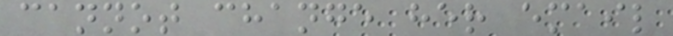cannot change her email
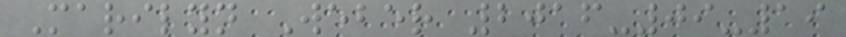Marilyn Weber 2016-09-19
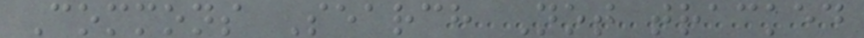Commons Search Not tracked
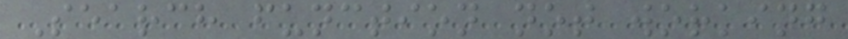Search function not working
